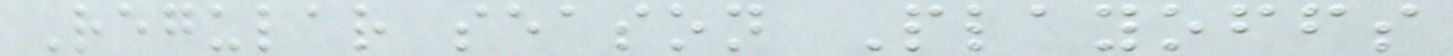Regular season Playoffs
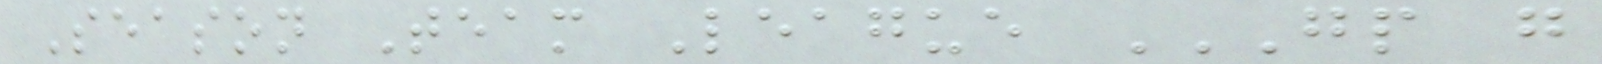Season Team League GP G
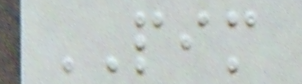PIM
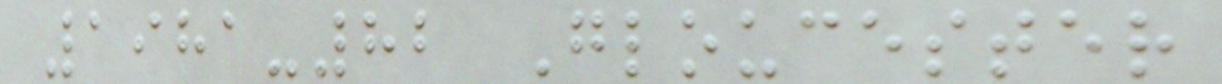1981-82 Gloucester
